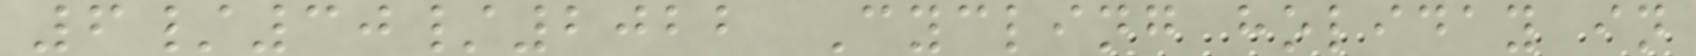6/30/2022 Cycling holiday in
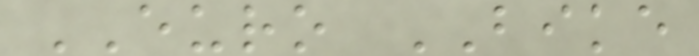EURO BIKE
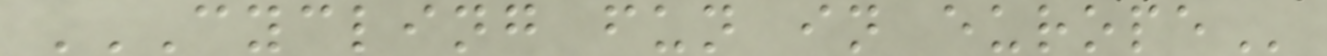CYCLING FUN IN EUROPE
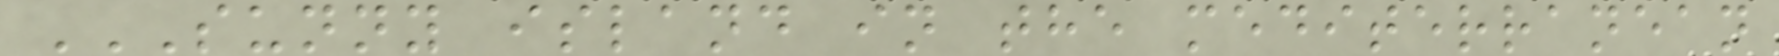SUNNY ISLAND IN THE MEDITERRANEAN
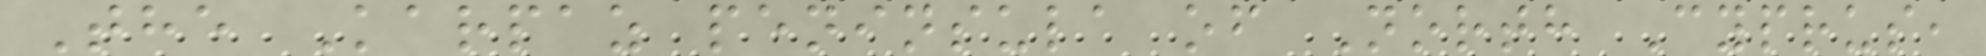The Karpaz peninsula of North Cyprus,
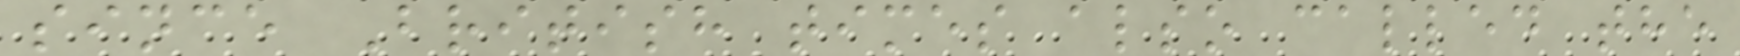since British times also called the
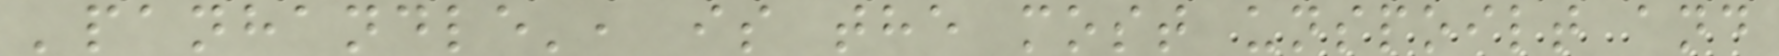'panhandle', is the most unspoilt and
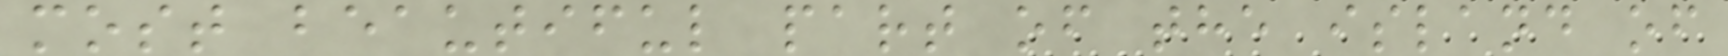most beautiful part of the island of
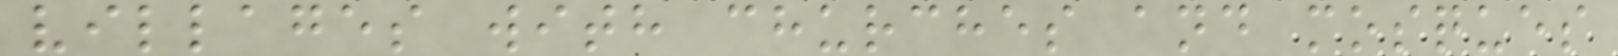villages with churches and mosques
